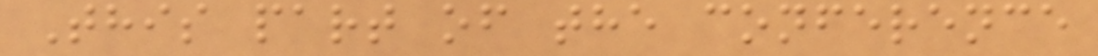This part of the conference
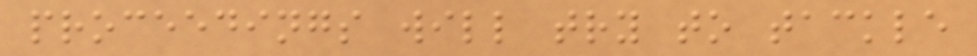proceedings will try to tackle
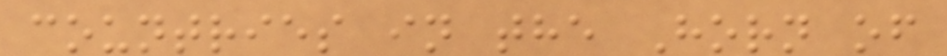countries in the Horn of
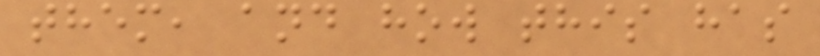them, and how this has
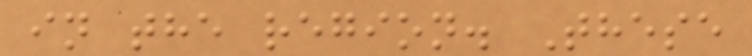in the region. These
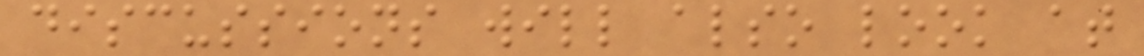discussions will also look at
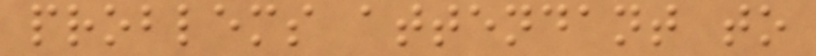problems attendant to
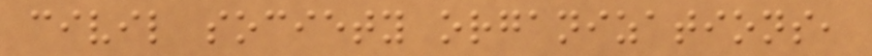civil society organizations,
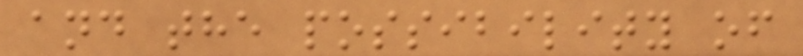and the possibility of
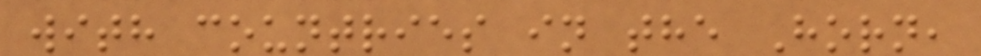with countries in the Horn,
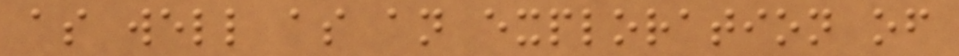as well as an exploration of
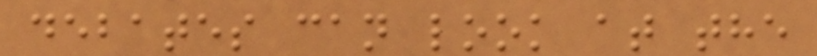debates can look at the
